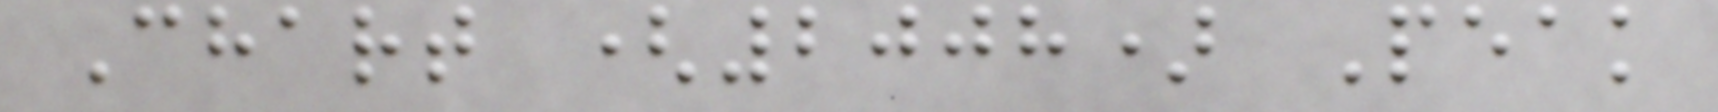Chart (2008) Peak
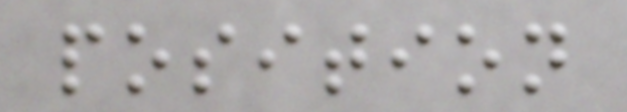position
